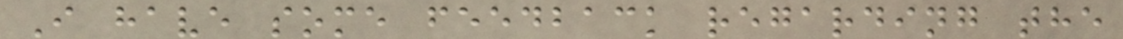I have some feedback regarding the
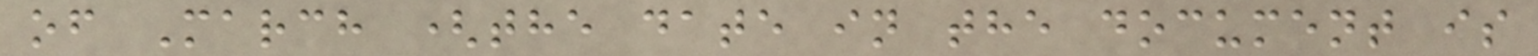of March (the date in the document is
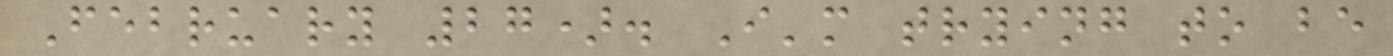February 27). I'm trying to be
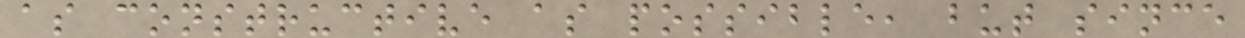as constructive as possible, but since
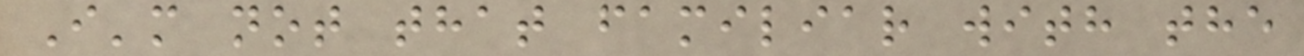I'm not that familiar with the
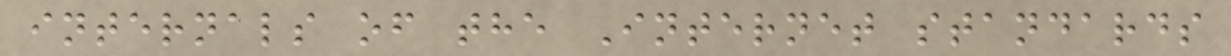internals of the Internet standards
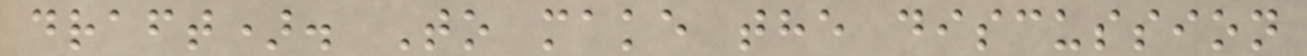draft). To make the discussion
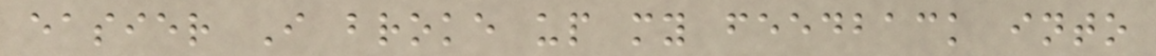easier I broke up my feedback into
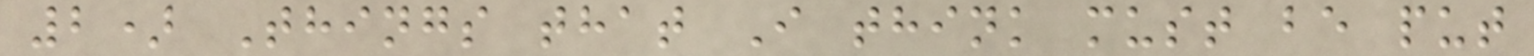2) Things that I think must be put
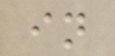in
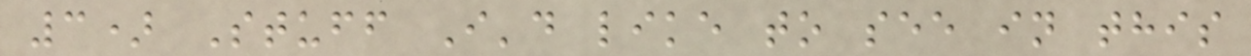3) Stuff I'd like to see in this
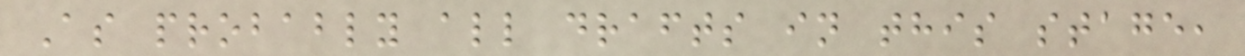As probably all drafts in this stage,
